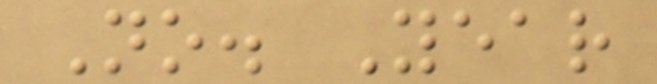No. Year
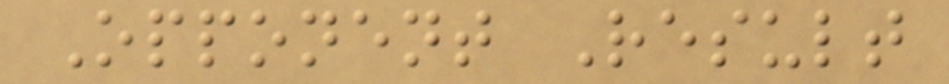Opponent Result
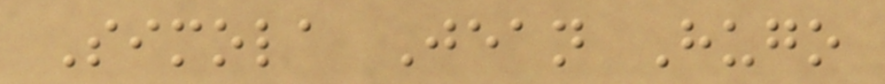Simola Jean Hugo
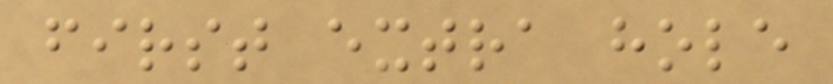first extra hole
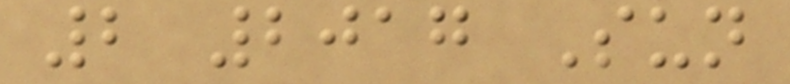2 2017 Sun
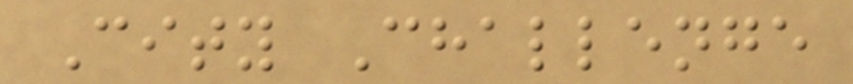City Challenge
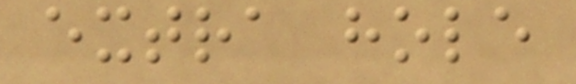extra hole
